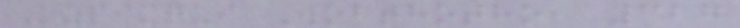Ozpixqui Wobthotho, 327
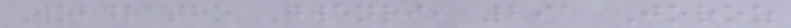Wobdratho Gwenri, 291 Joroz
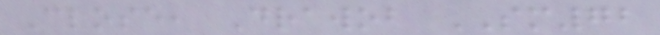Close, Drawob SM72
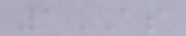1AS
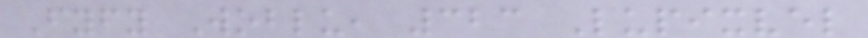Fyfy Woblu, 323 Lupixvel
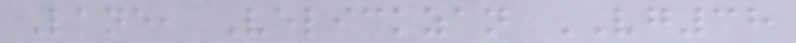Lane, Velickzan VG38
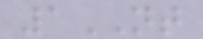1NT
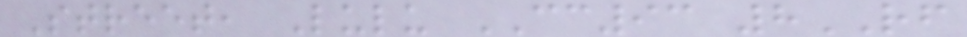Street, Lulu CC93 8RF
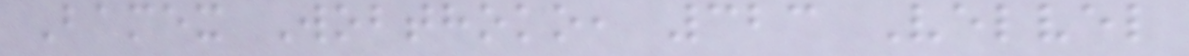Bamex Wobthoko, 323 Velvel
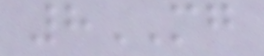8MG
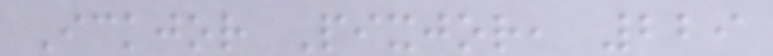Ickjor Pixjor, 229
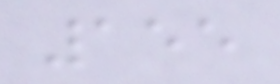155
